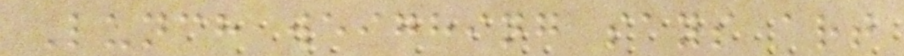Lunch weighing says art
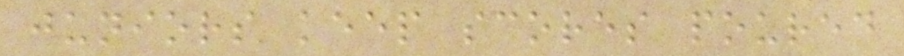juniors keep scores poured
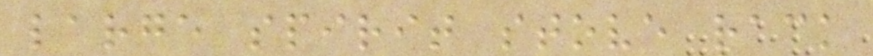large spirit stove rack
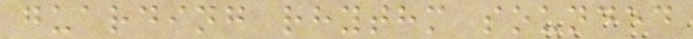guarding rhythm sounded
